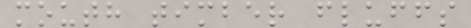mouth timber fluffs
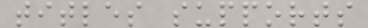titles supports
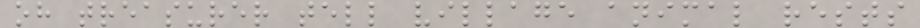oh treasurer tell village animal rests
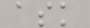ask
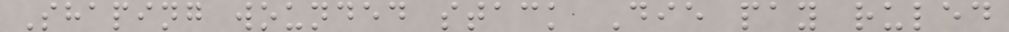Shaping wounded stack Die pay ruled
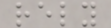rely
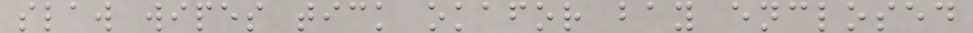slaw wipes tick okafor bay enclosed
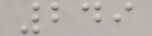249
